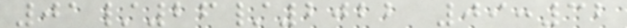01/26/2022 09:32
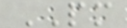PM
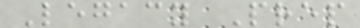Legacy Prep
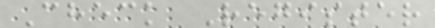Check Register
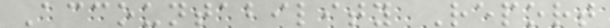Accountability Report
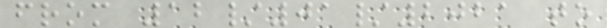from 12/01/2021 to
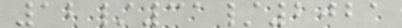12/31/2021
